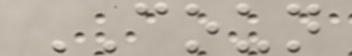COUN
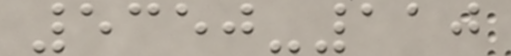5350-110
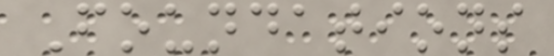Foundations
